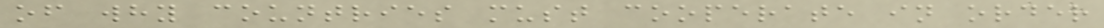of why countries must cooperate in order
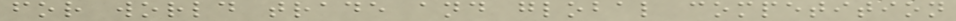for world trade and global competition
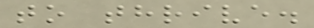to thrive.
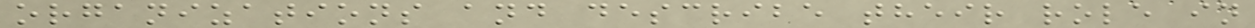organizations and describe their role in
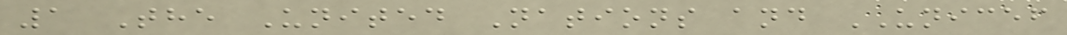1 The United Nations and UNICEF
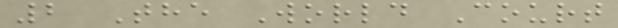2 The World Court
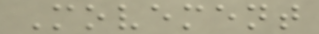Movement
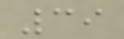39
